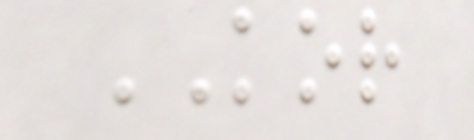KOR
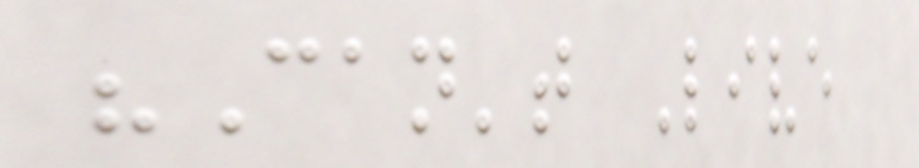"Can't Live
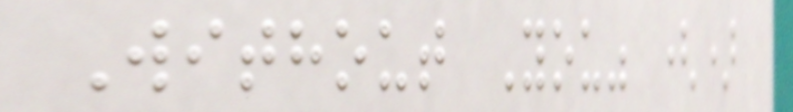Without You" ()
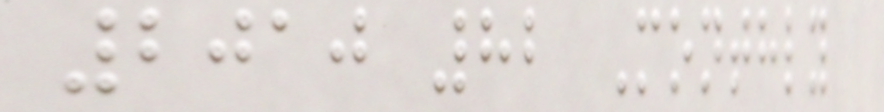2010 82 Monthly
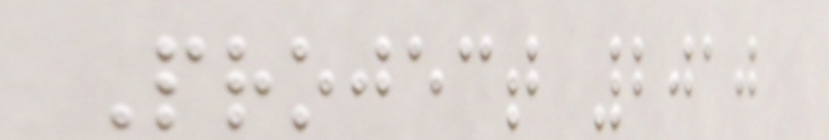Project 2010
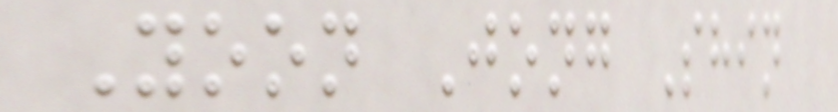Yoon Jong Shin
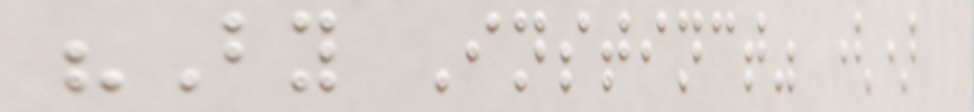"By Instinct" ()
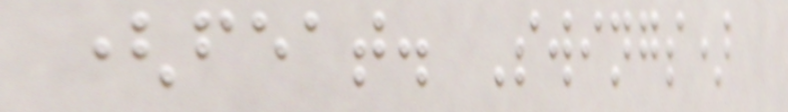(feat. Swings)
